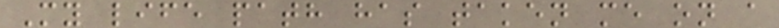My life path has taken me on a
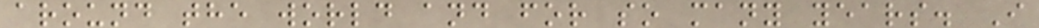around the world and for so many years. I
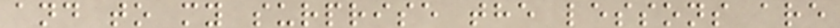and to my surprise the lessons are
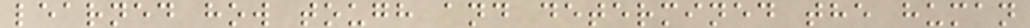learned how tough and determined the human
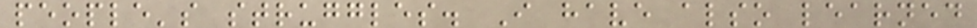people's struggles. I have also learned
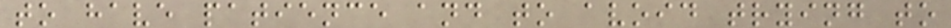to have patience and to avoid trying to
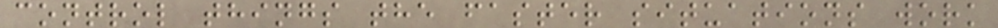control things the faster situations work
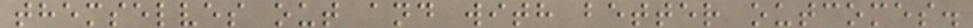themselves out and with better outcomes.
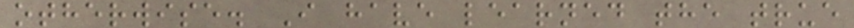otherwise. I have learned the true
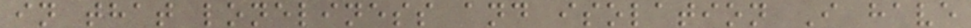in that loneliness and isolation I have
